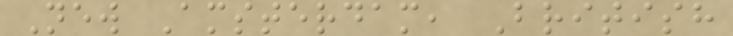New Amsterdam, British
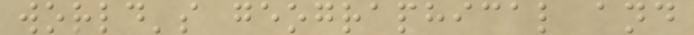world's geographical and
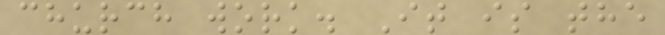church work. It is the
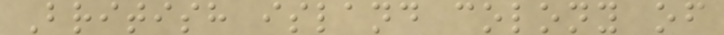British island colony of
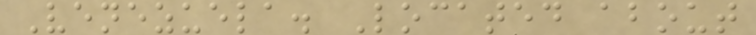Venezuela. Located about
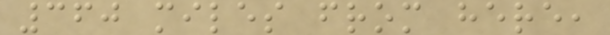360 miles from here,
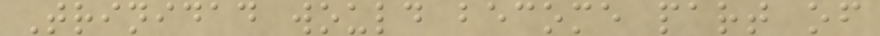Trinidad would become part of
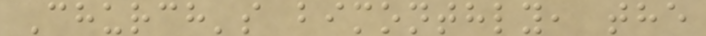Church's bimonthly, the
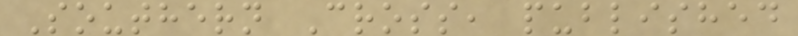Southern Cross, published
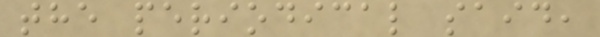the periodical said,
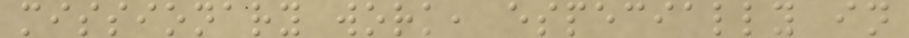missionary work, especially in
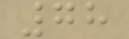78
